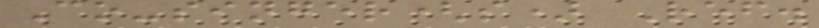Co-singer(s) Ref.
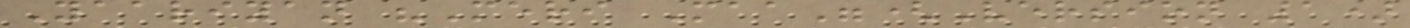Yaariyan "Meri Maa"(Version 1)
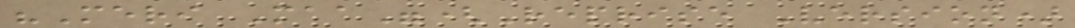"Meri Maa"(Reprise Version)
